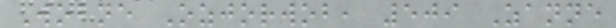Wobne Ozjorwob, 509 Zanne
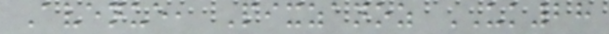Avenue, Pixzanoz UK28
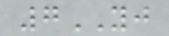7YJ
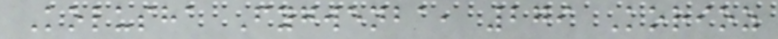Kolusha Fygwenba, 279 Korioz
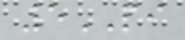5PI
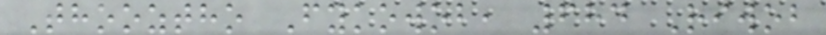Thooztho Fykowob, 684 Riwob
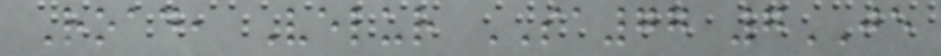Road, Velur SA77 7JE
